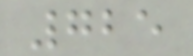725
